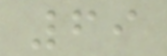69
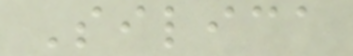Silica
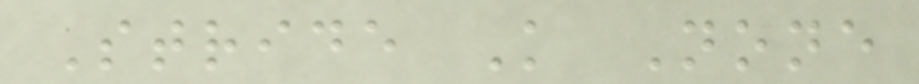Stride K None
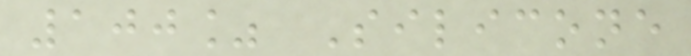100% Silicone
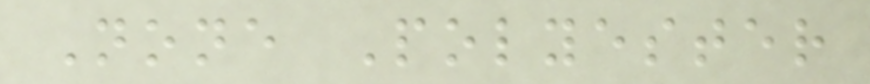None Polyester
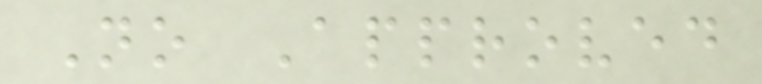No Approved
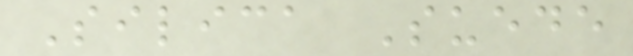Silica Suede
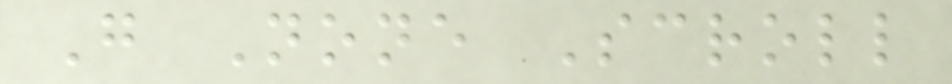G None Scroll
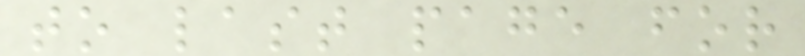to last page for
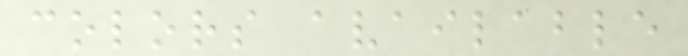colors available
